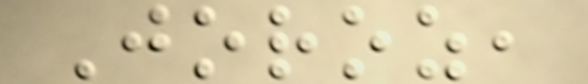Joroz,
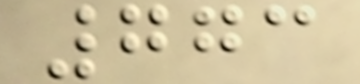773
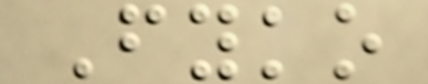Fyko
